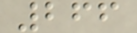266
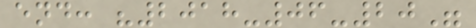end: "2018-06-20"
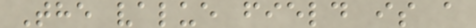The value field is a
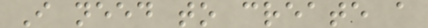I need to create a
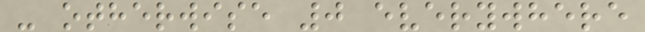- otherwise 0 everywhere
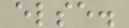else.
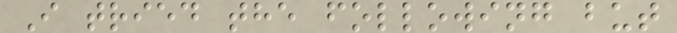I tried the following but
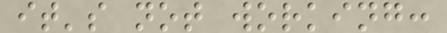it's not working:
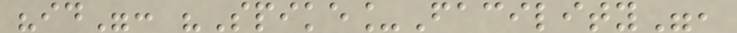"id": "Spike_Facility",
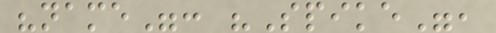"name": "Spike",
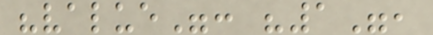"value": "1",
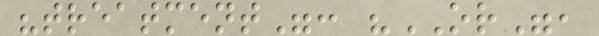"treatment": "OR",
